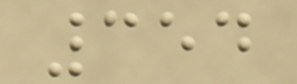354
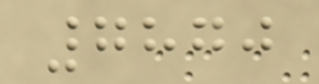7870
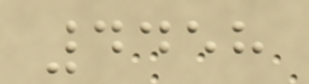4458
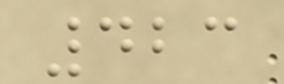423
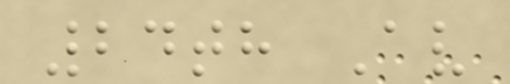24th Av
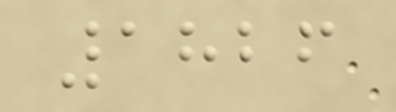1826
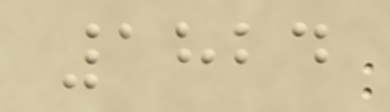1824
